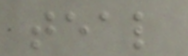teal
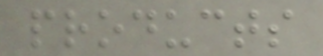products
